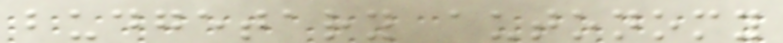budgetary autonomy
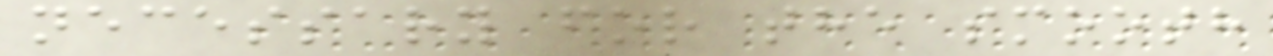necessary for the smooth
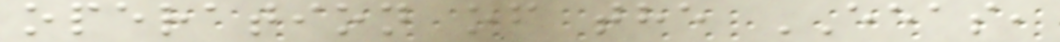operation of the EEAS,
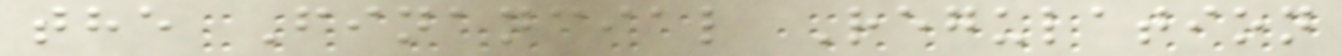the Financial Regulation
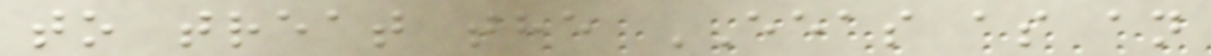to treat the EEAS as an
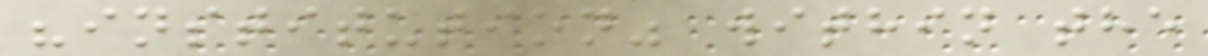"institution" within the
